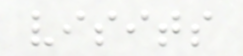visits
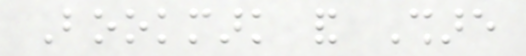Bookmark and Share
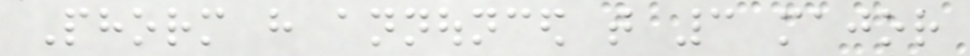Phorm have announced that 3 major
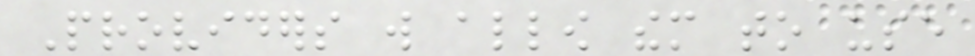Providers will allow them to use
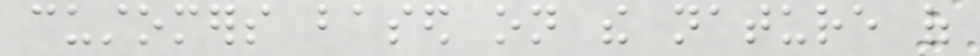customers based on the nature of
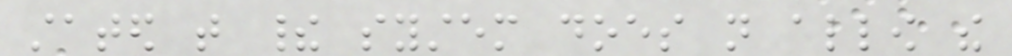stated that their system does not allow the
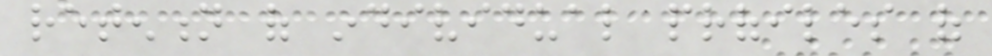retention of individual profiles of
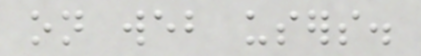on web users.
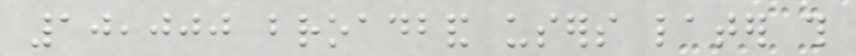10,000 broadband users later this
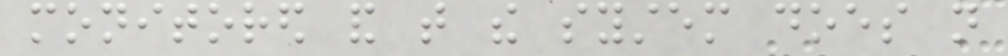monitored and that the system does not
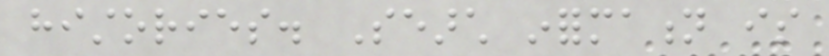histories. Search information is
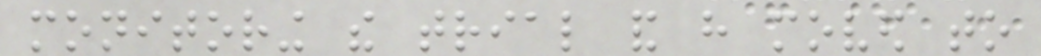monitoring the trial and have moved to
